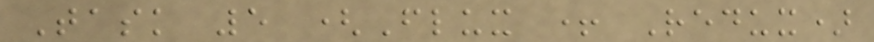Task 5 (Flux + Redux)
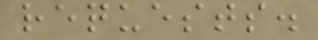requests.
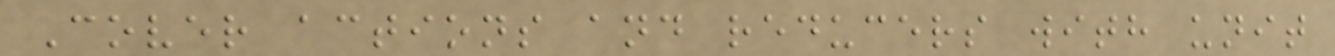Cover actions and reducers with unit
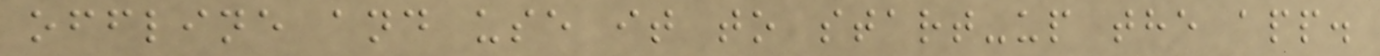offline and use it to start-up the app.
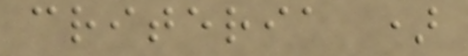criteria )
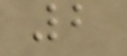2
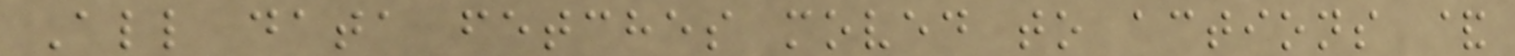All data fetches moved to actions &
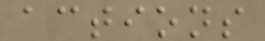actions
